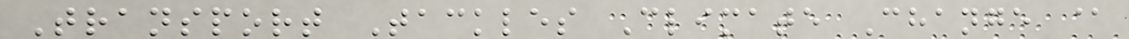Transport Tackles Climate Change @
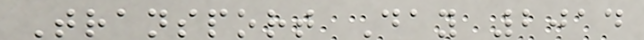Transport Day 2014
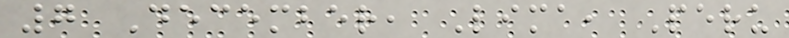7 December, Lima, Peru
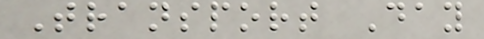Transport Day
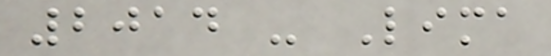2014 - Lima
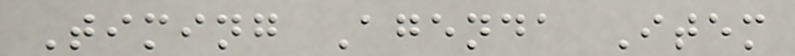Timing Agenda Item
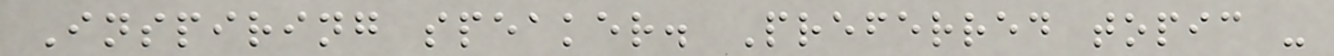Inspiring speaker. Preferred topic -
